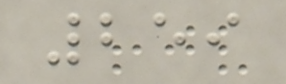259
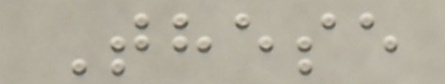These
